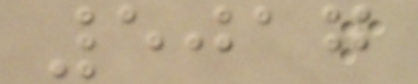5017
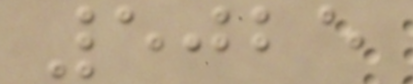5025
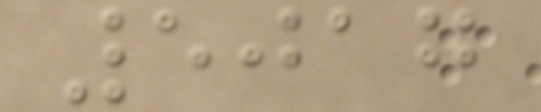5017
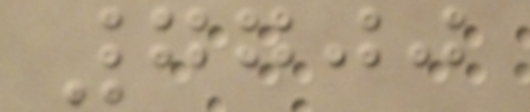7700
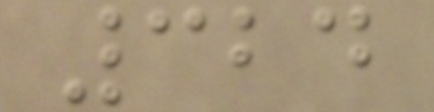324
